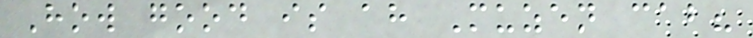How good is ah Muzen cab?
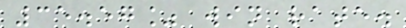35.57% win rate.
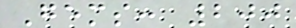Gems: 200
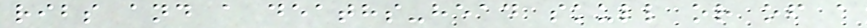ribs and a deaths-head skull or of a
